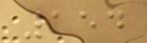154
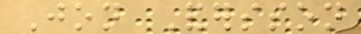Jon Andersson
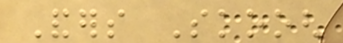Anders Skoogh
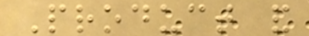Product and
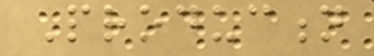Production
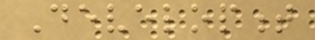Development
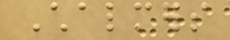Chalmers
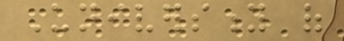University of
